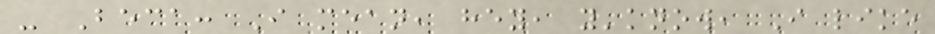- Beca: I mean, hey, y'know, I like
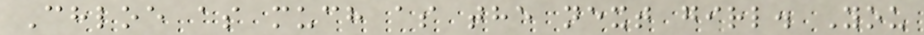Chloe as much as the next girl. You
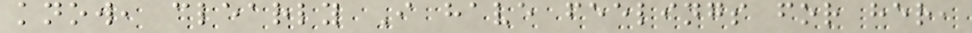know, clearly I have feelings for her,
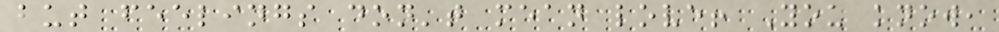but feelings don't mean love! You know,
